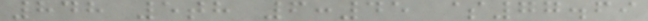848 5th 6:45 $77.69
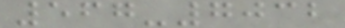567-7032
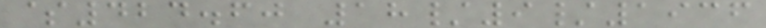$424.60 18/9/1936
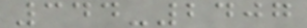344-2407
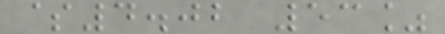$4.02 53%
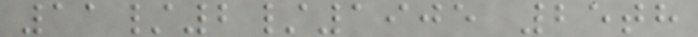11/2/1905 25th
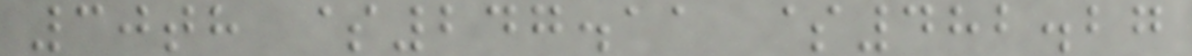30th $247.11 $482.27
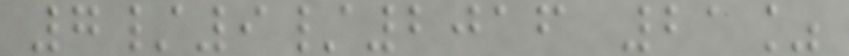7/9/2016 21%
